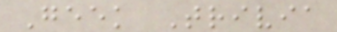Geek Trivia
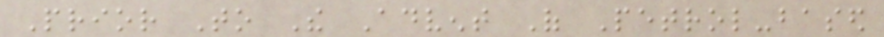Prior To The Advent Of Petrol-based
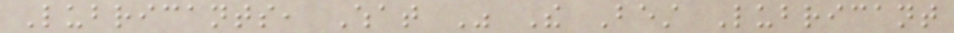Lubricants, What Was The Best Lubricant
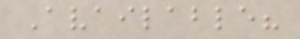Available?
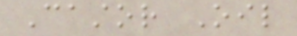Castor Oil
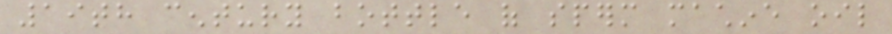19th century bottle of sperm machine oil
